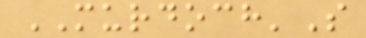MURDOCH'S
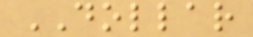DOLLAR
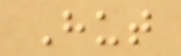Hut
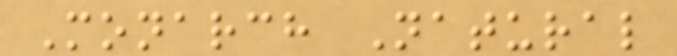Monarch Natural
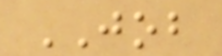JOB
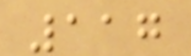117
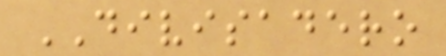DIVISADERO
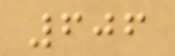606
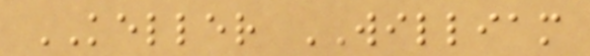KELLER WILLIAM
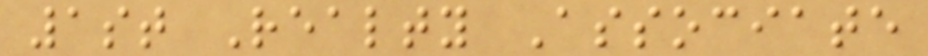1st Realty Associate
